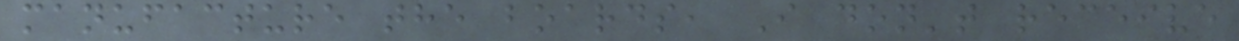manufacture the boards, I don't receive
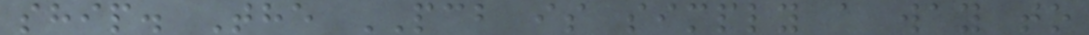ship. The PCB is simply a way to
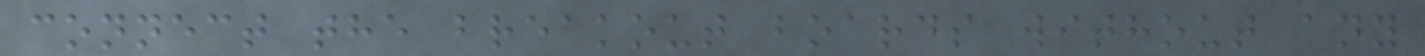connect the breakout boards without any
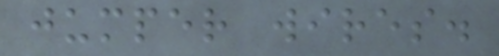jumper wires.
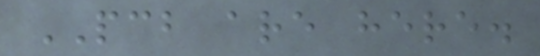PCB are here.
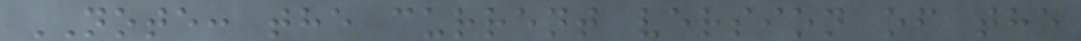NOTE: the current version of the
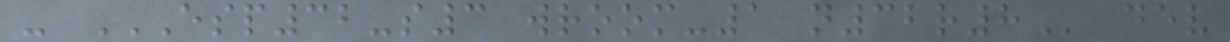- ESP32-S3 WROOM-1 N32R8 dev
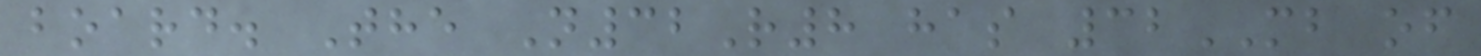board. The N32R8 has 32MB of
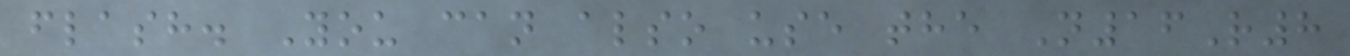flash. You can also use the N16R8
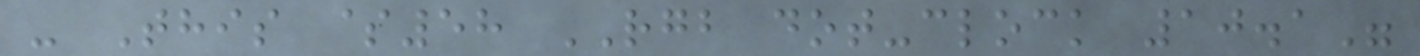- This $58 RGB dot-clock 10.1"
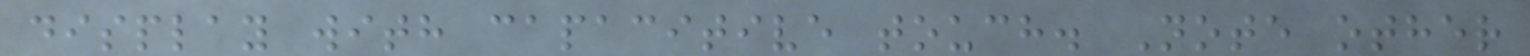display with capacitive touch. Note other
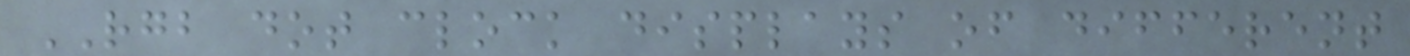RGB dot clock displays of different
